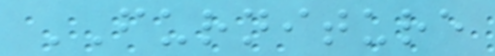FURNITURE
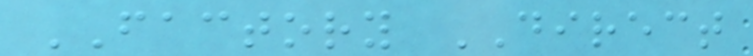FACTORY DIRECT
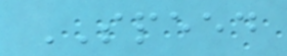SPEED
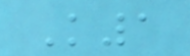K1
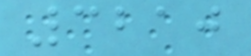3210
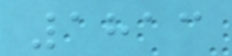1813
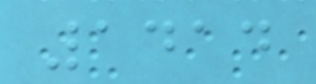1414
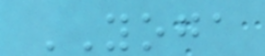YOGA
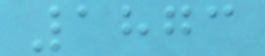1873
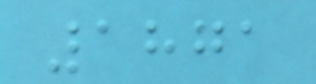1871
